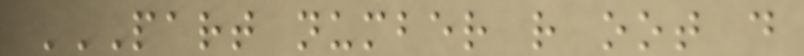PART NUMBER R OOT D
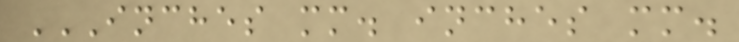INCHES MM. INCHES MM.
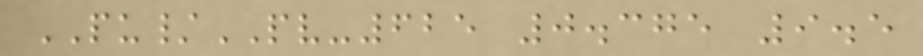PU/PV-625 0.375 9.5
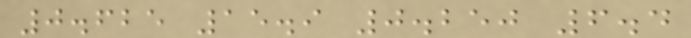0.625 15.9 0.250 6.4
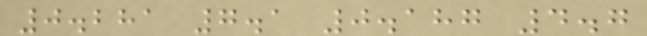0.281 7.1 0.187 4.7
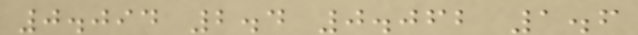0.094 2.4 0.062 1.6
